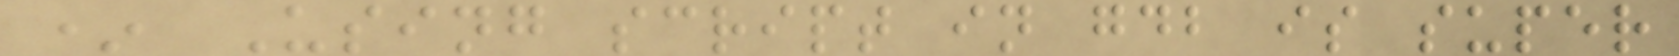* Using script in gdb is super
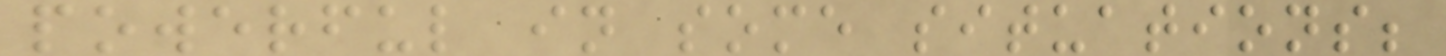powerful in some situations;
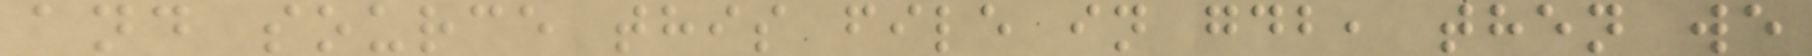and source this file in gdb, then we
